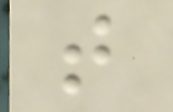t
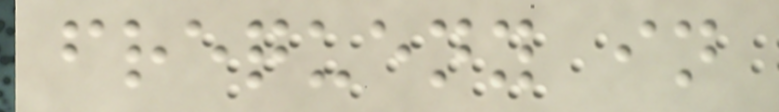frequeny in
